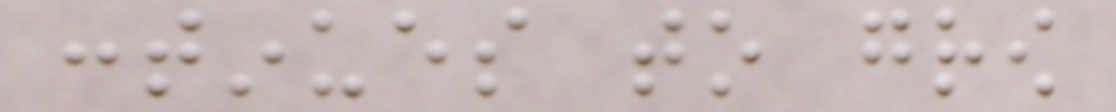continues to grow
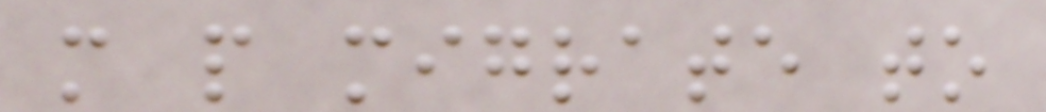more people migrate to
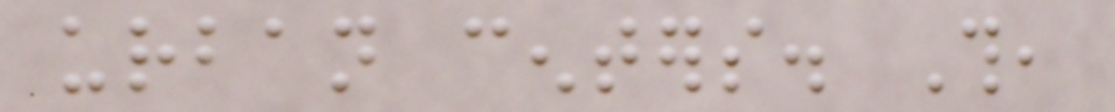urban centers. This,
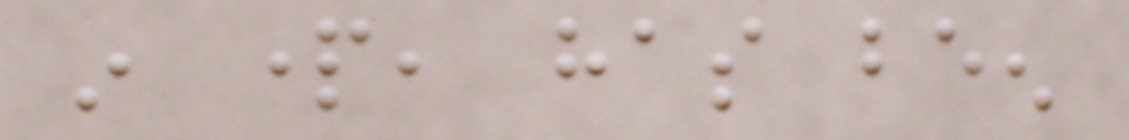in part, has been
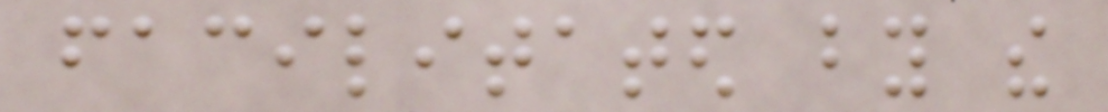facilitated by the
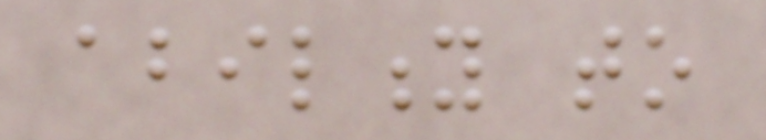ability to
